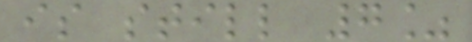is still 7%
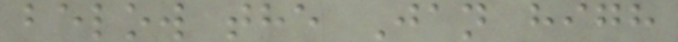below the Jan high
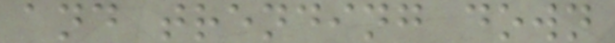and trending down
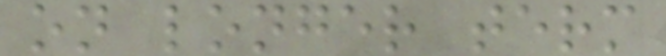on longer term
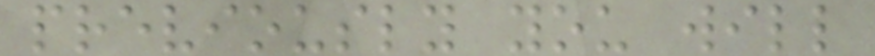previously you will
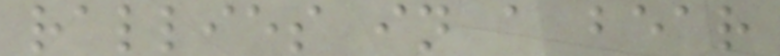rallies in a bear
